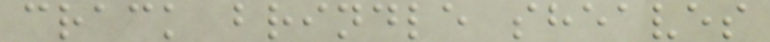crack brindle sheaves
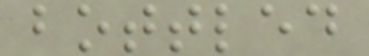bottled
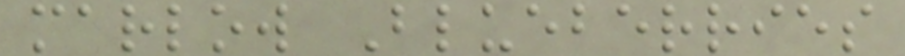marlow Blueberries
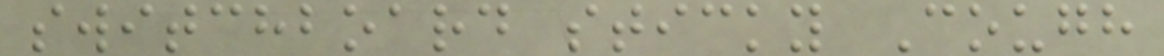switchboard sticky Cough
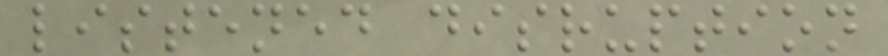listened disruption
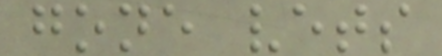gone vets
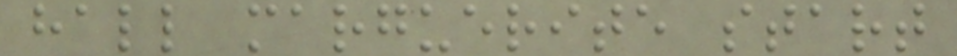hall marguerite start
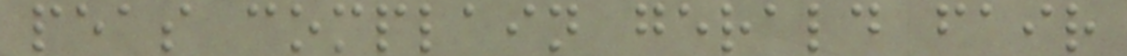peas complain gerald fair
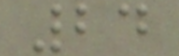24
